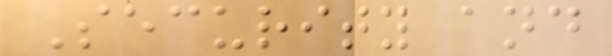Security and
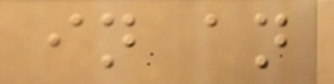in an
